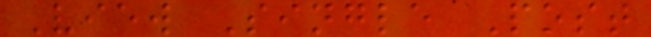View Single Post
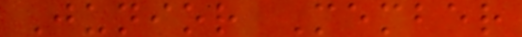Junior Member
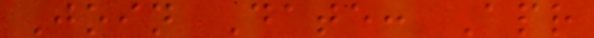Join Date: Apr
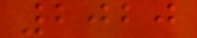2020
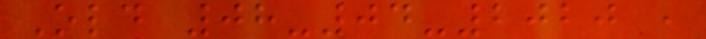Old 08-04-2020 ,
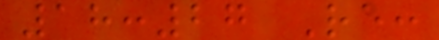18:27 Re:
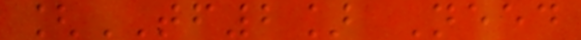[TF2] Need
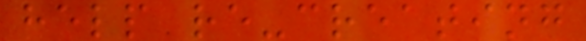help re-creating
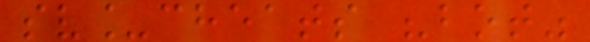sv_cheats "bot"
